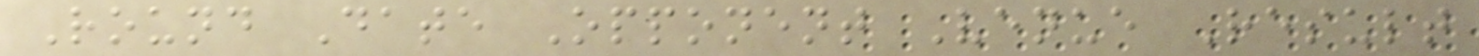Round Date Opponent Venue Result
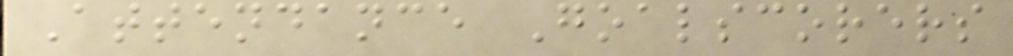Attendance Goalscorers
